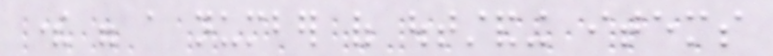there were a number of outstanding items
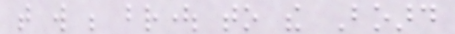that will be brought to the Board
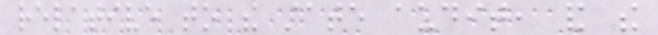relative to the state audit, and the
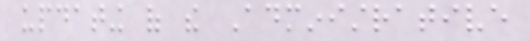updating of the Administrative
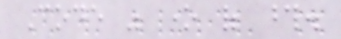Code was one of those.
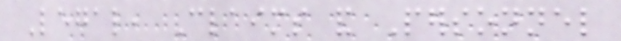Legal, Claims and Personnel
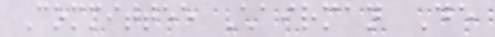Committee Chairman De
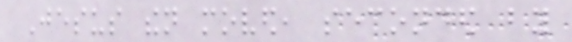Jesus then moved, seconded by
